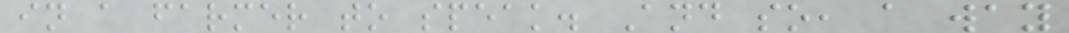in a farmer to speak. And so, a way
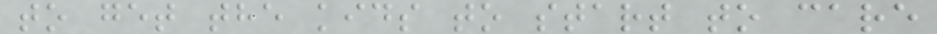to get the kids to start to care
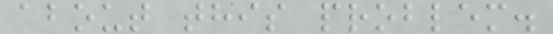about this problem.
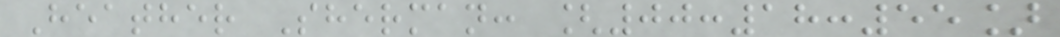Heather Sherman: [00:18:55]
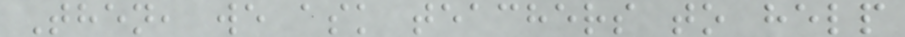Then, we ask teachers to help
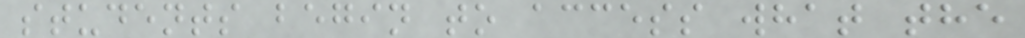students begin to access what the
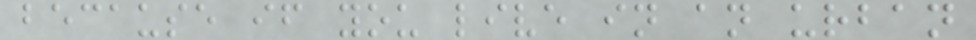because if you live in an urban
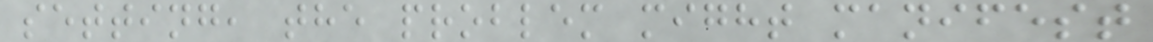setting, the problem might manifest
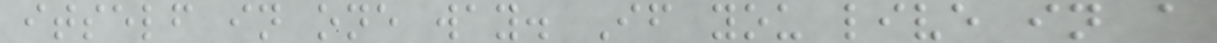itself in one way. If you live in a
